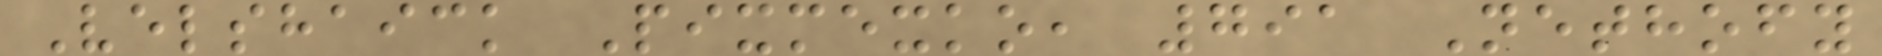Velshaick Pixmexko, 791 Nethofy
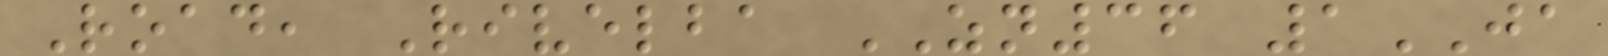Road, Rivelba ZN36 1JA
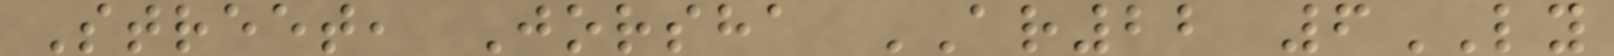Street, Jorsha AR22 6LY
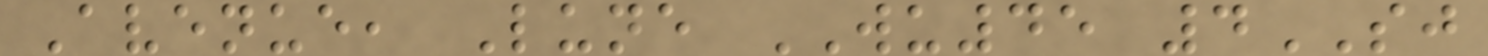Avenue, Lune WU45 4SJ
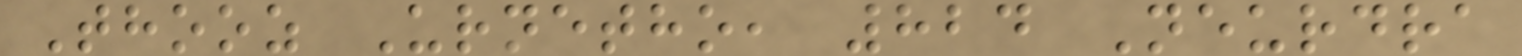Thooz Urnetho, 824 Neurdra
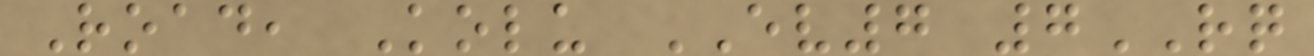Road, Kolu EV7 7RQ
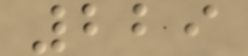229
